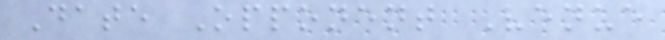Date Opponent Venue
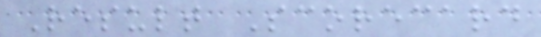Result Scorecard
